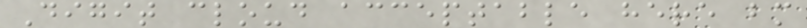Digit cloud acceptable here bm
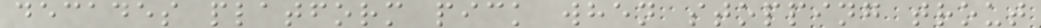decades platform pick when stopping trout
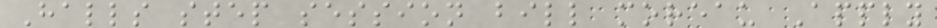Halls step session bill moreau Apply
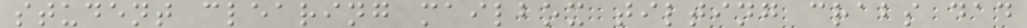student clearing mailbox tilting crabs dad
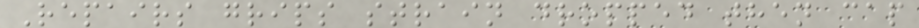Repairs grips strain dropped then cap
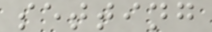setting
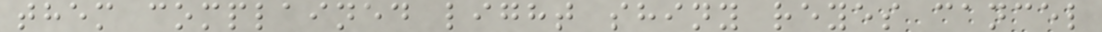them complained light shiny reyes cancel
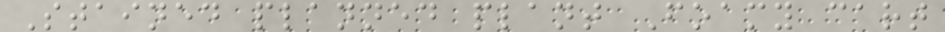Stained planned plant Foamy cart
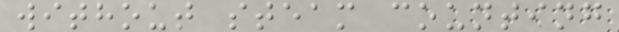without steam counting
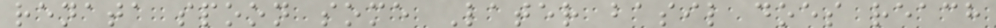renata spoon some Later basil does reach
